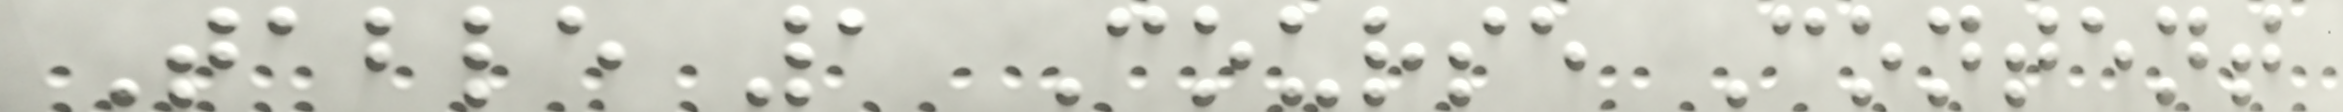Table 1 Course Content
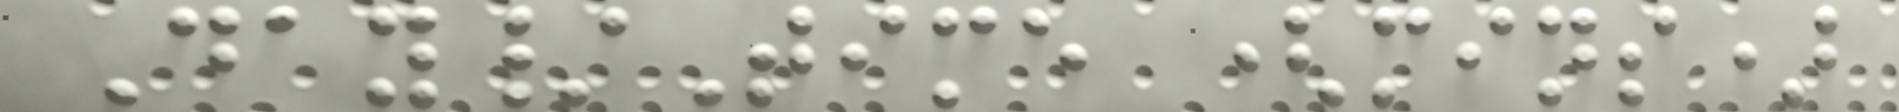Day/Time (mins)
